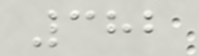382
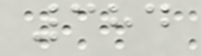384
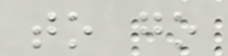to go
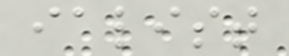ialist
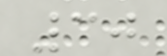30
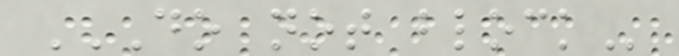DO NOT BLOCK
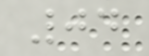04
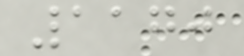1170
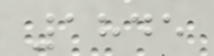1845
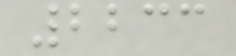2233
